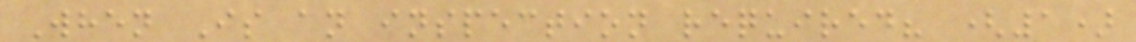When Is an inspection required? (1)
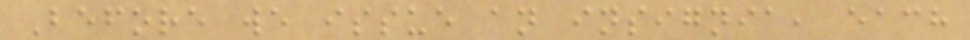Before we issue an insignia, each
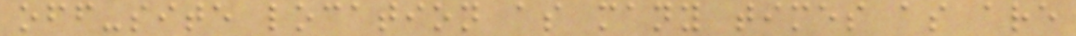off-site location as many times as are
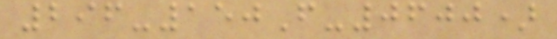296-150F-0600)
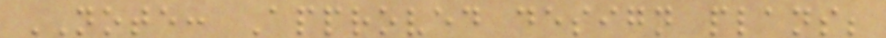NOTE: Approved design plans;
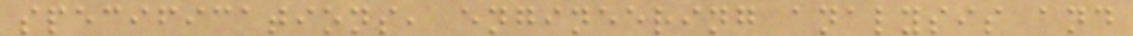specifications, engineering analysis and
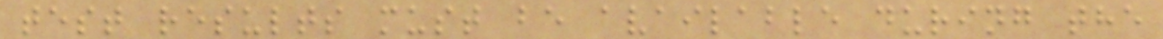test results must be available during the
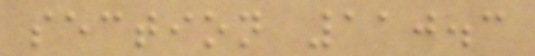section 110.3
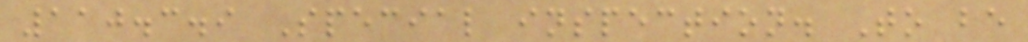110.3.9 Special inspection. To be
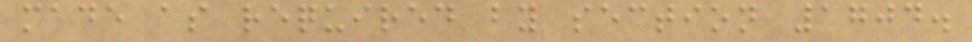made as required by section 1704.
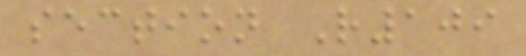section R109
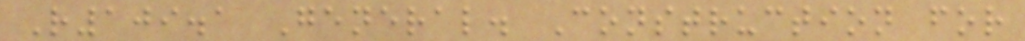R109.1 General. Construction for
